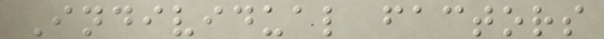Individual factors
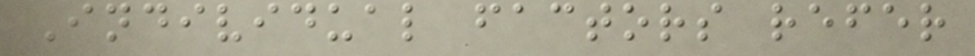Individual factors refer
